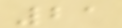21
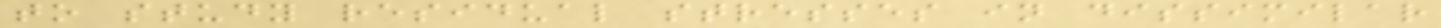to study residual stresses in dissimilar
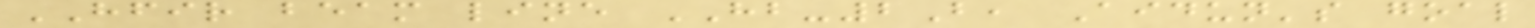HFIR beam line HB-2B, Aidun's goal
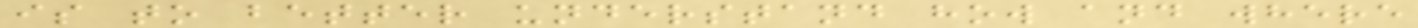is to better understand how and where
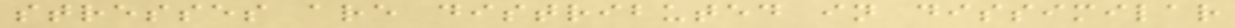stresses are distributed in dissimilar
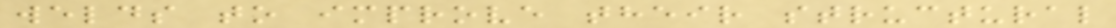welds to improve their structural
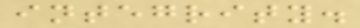integrity.
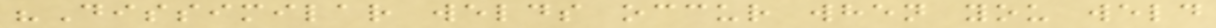"Dissimilar welds occur when you weld
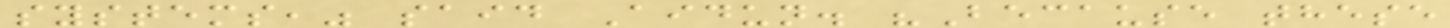systems," said Aidun. "Because these
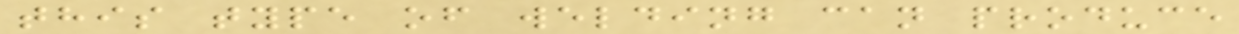this type of welding can produce
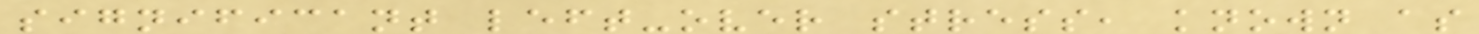significant left-over stress, known as
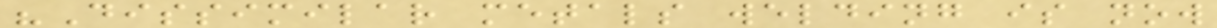"Dissimilar metals welding is now
